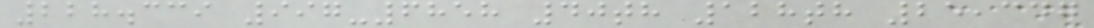228.339 997-6858 40th 128th 25,347
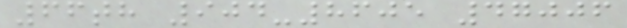66th 904-8605 47006
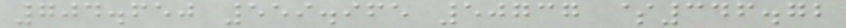704.650 559.965 50737 $346.72
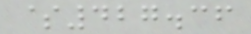$427.36
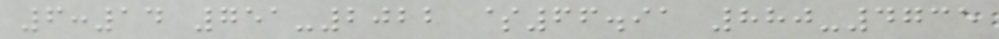6:14 751-2022 $66.91 880-4735
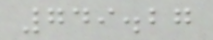749.27
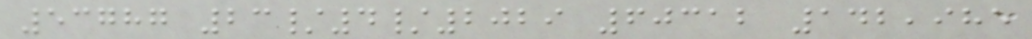53787 23/4/2029 60312 142,985
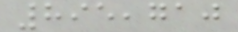895,710
